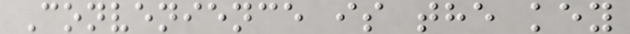Convenience is the key
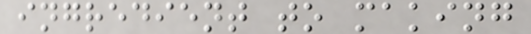ingredient to making
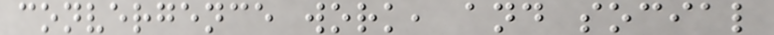convergence work, and social
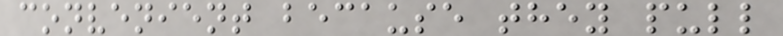convenient because they pull
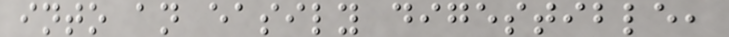into an easily digestible,
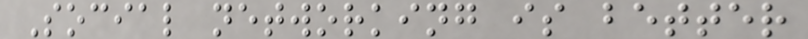Social networking is better
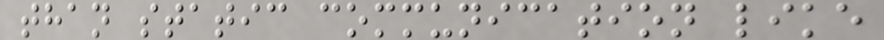than static communication like
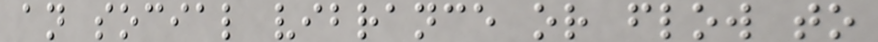an social vibrance or flow to
